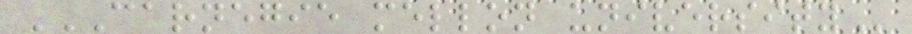CARNEGIE MELLON UNIVERSITY
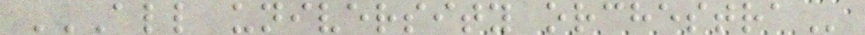ALL UNIVERSITY ORCHESTRA
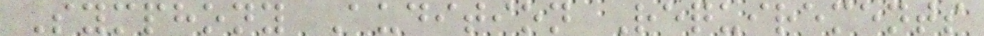Symphony Audition Requirements
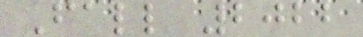Fall 2022
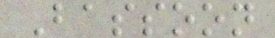Bassoon
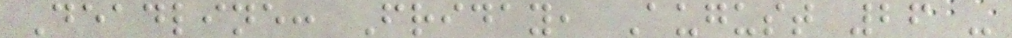Deadline: Friday, August 26 -
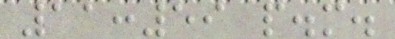11:59 p.m.
